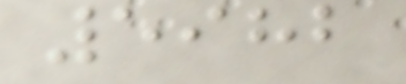5982
